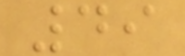49
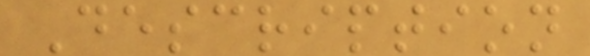Description
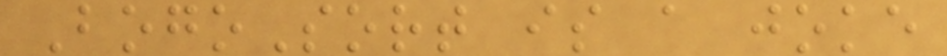BogoSort is a joke
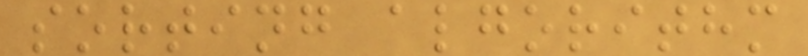sorting algorithm
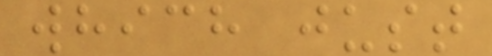which just
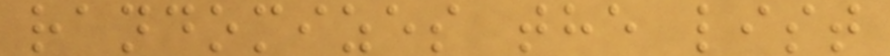randomizes the list
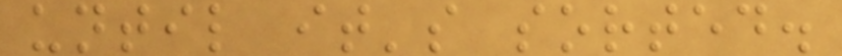until it's sorted.
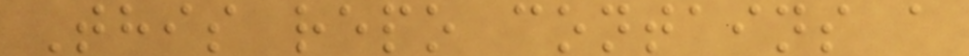This repo contains a
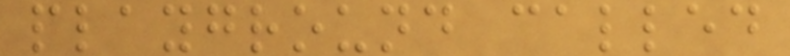playground called
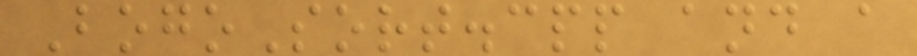BogoSort.cpp and a
